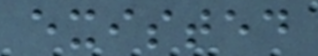existed
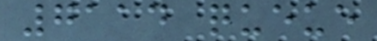7114 queue
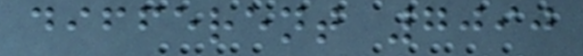different 7090
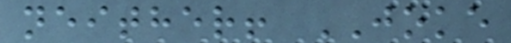neither! JOKE
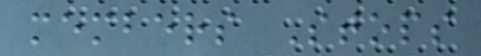members Stops
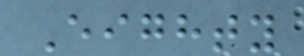Eighty
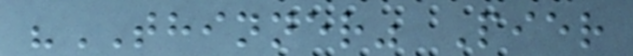"THINNER" Pier
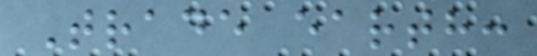Trade earth:
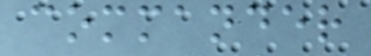commander
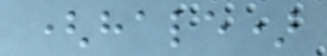(hale)
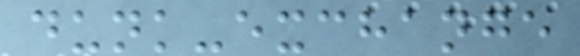dunk-exchange
